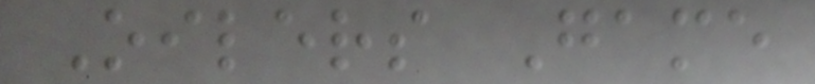Oilers Game
